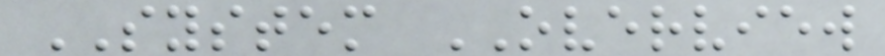SYSTEM OVERVIEW
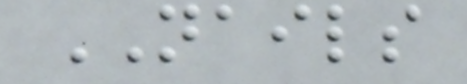NAILS
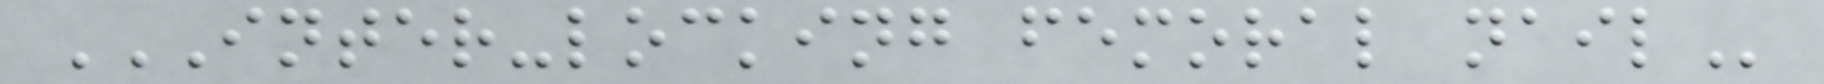INTER-LOCKING FEMORAL NAIL
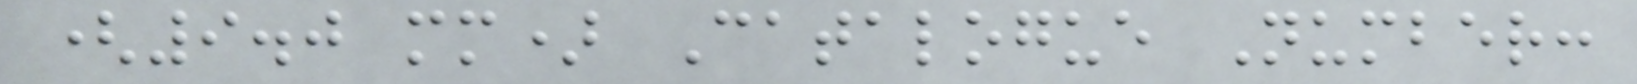(9.0 mm) Catalogue Number:
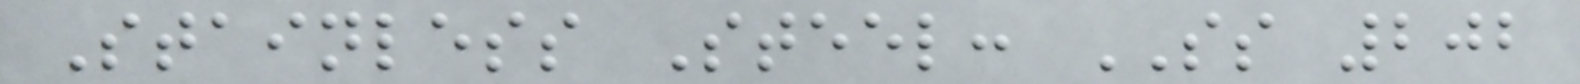Stainless Steel: SS 202
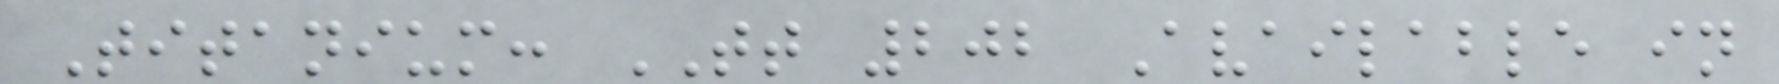Titanium: TT 202 Available in
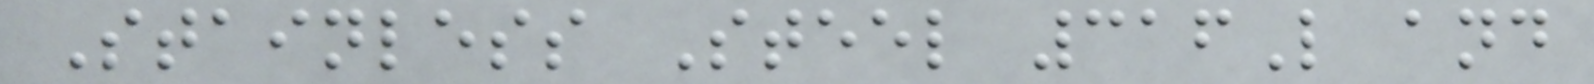Stainless Steel 316L and
